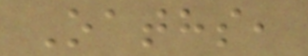Oaths,
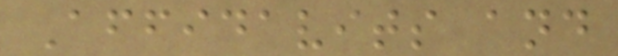Affidavits and
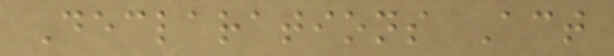Declarations Act
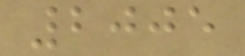2005
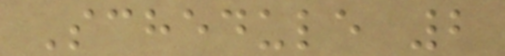Schedule 2
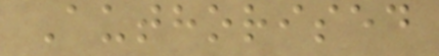Authorised
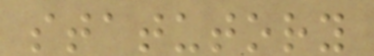statutory
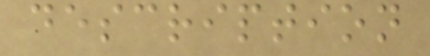description
